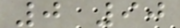0 90
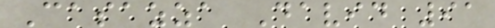Casazza David 91
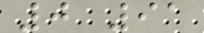0 91
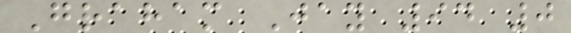Graham Jay 94 0
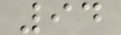94
